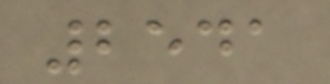2541
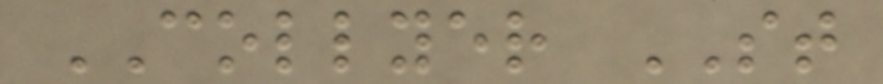COLLYER ST
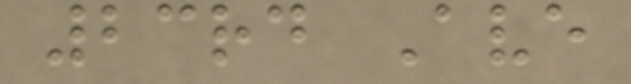23rd Ave
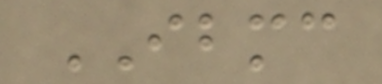IBMC
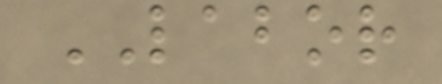LABOR
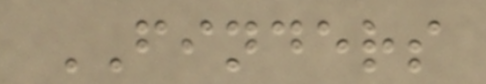FINDERS
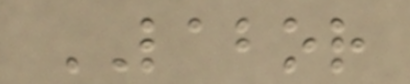LABOR
